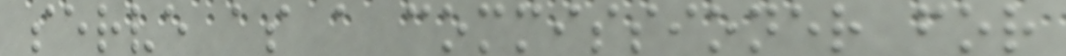serve as a commissioner for
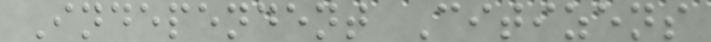Independent Citizens
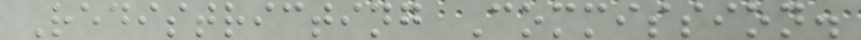Redistricting Commission.
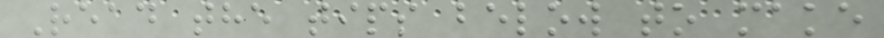Read the tips below to make
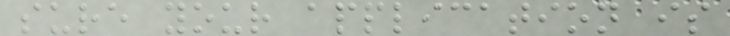sure your application is
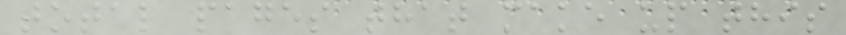total pages that make up this
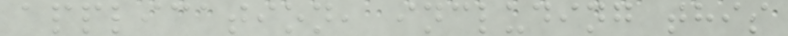application, including this
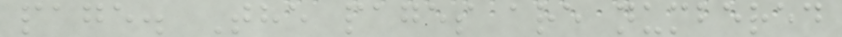page. The pages are numbered
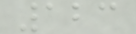123
